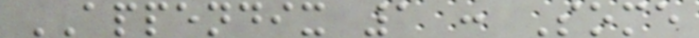APPENDIX 1 : Some
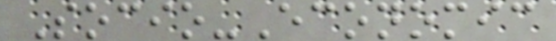Socio-Economic
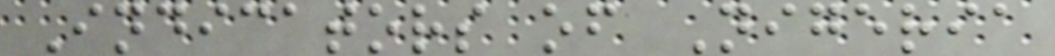Indicators of Nigeria
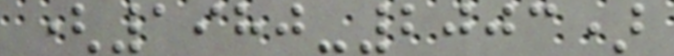(1980-2003)
